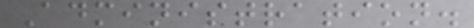Administration.
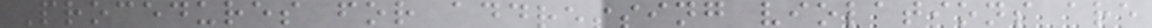Procedures for addressing violations are
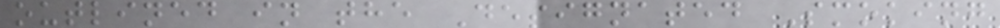outlined in the Designated Smoking
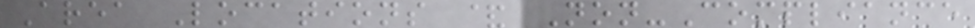Area Locations & Non-Compliance
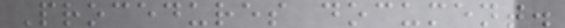Procedures document.
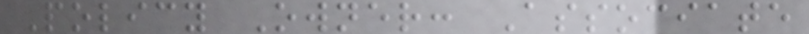Policy Owner: Associate
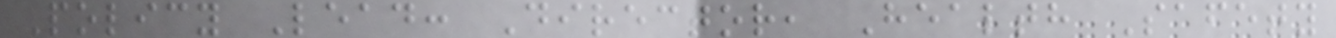Policy Lead: Director, Health Safety
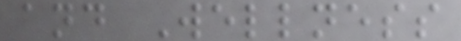and Wellness
